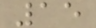15
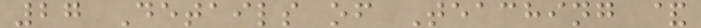27 Details of Teaching &
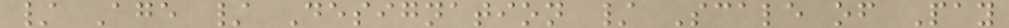/ Age / Designation / Scale of Pay
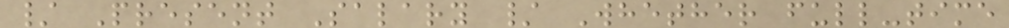/ Present Salary / Whether full-time
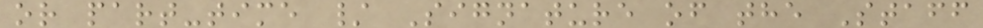or part-time / Signature of the Staff
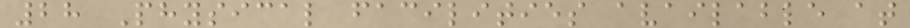28 Physical facilities available at
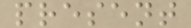present
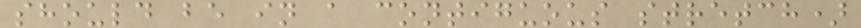should be in a contiguous stretch)
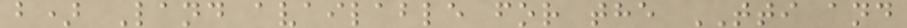b) Land available for the TTI and
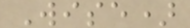Wise)
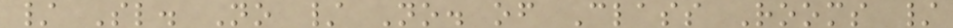/ Sl. No / No. of Class Rooms /
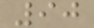90
